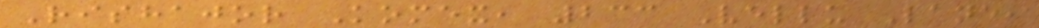Rishajor Komex, 233 Vellu Lane,
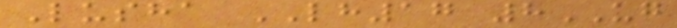Lusha LH17 8UG
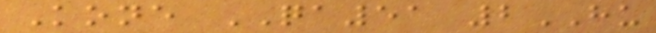Kone QA51 2HU
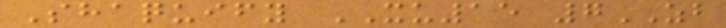Shaquify XU15 7ZB
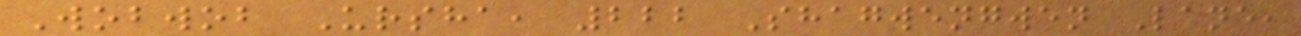Wobwob Ursha, 222 Shagwengwen Lane,
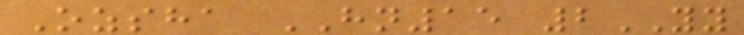Ozsha HN15 2YY
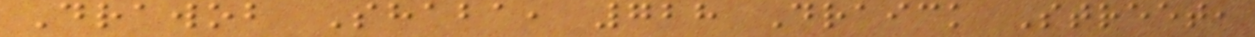Drawob Shaba, 728 Draick Street,
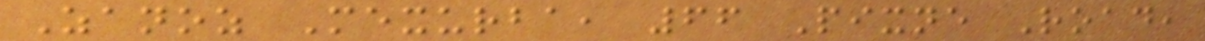Zanoz Mexurba, 66 Pixne Road,
